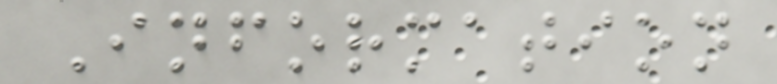Information
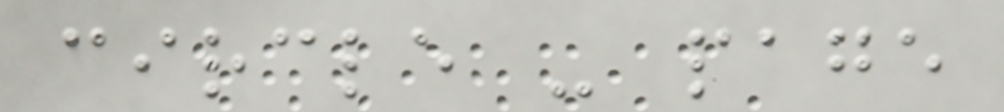circle - page
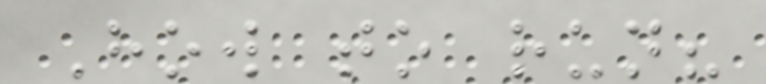How to run?
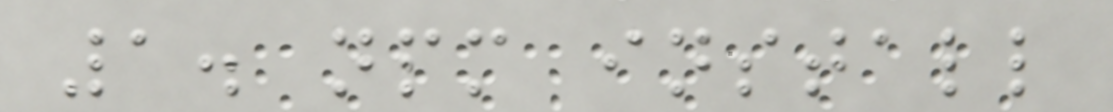1. npm install
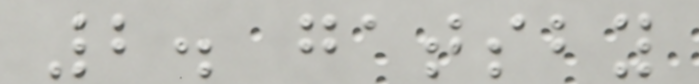2. gatsby
